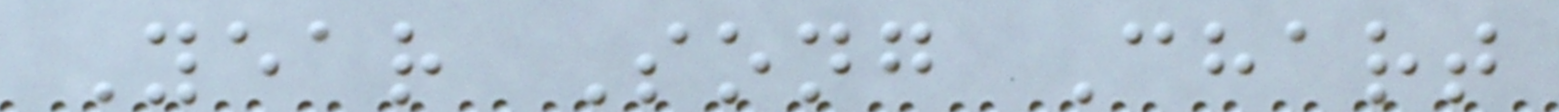Year Song Chart
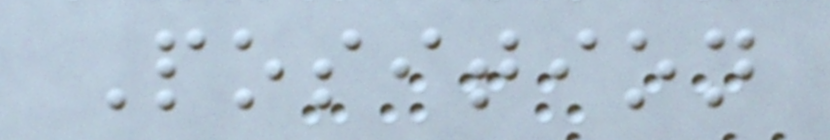Position
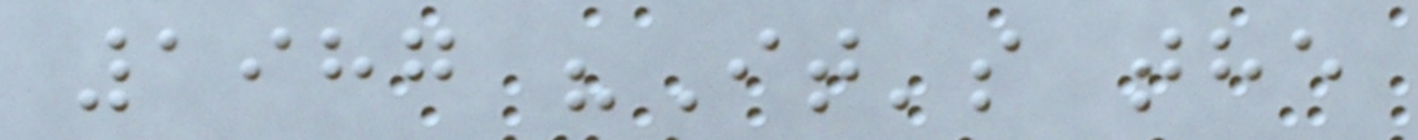1987 "It's the
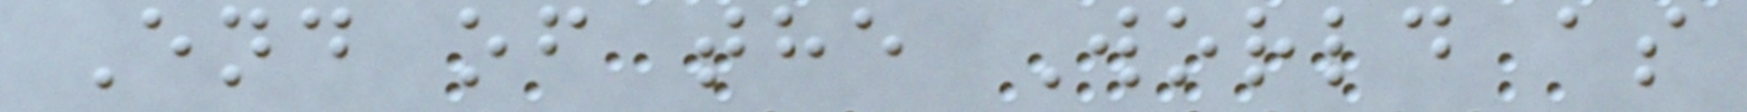End of the World as
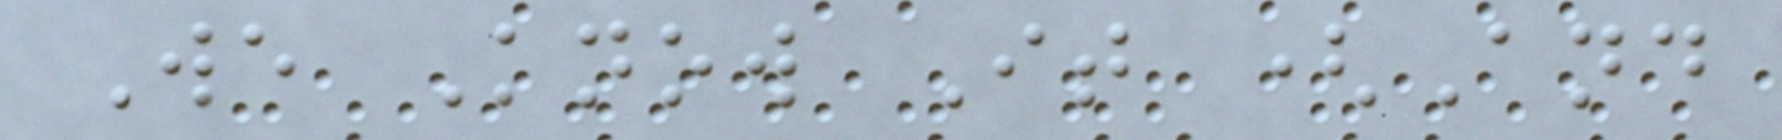We Know It (And
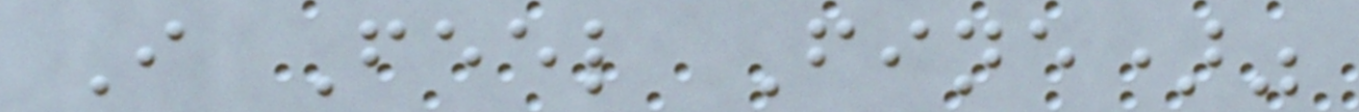I Feel Fine)"
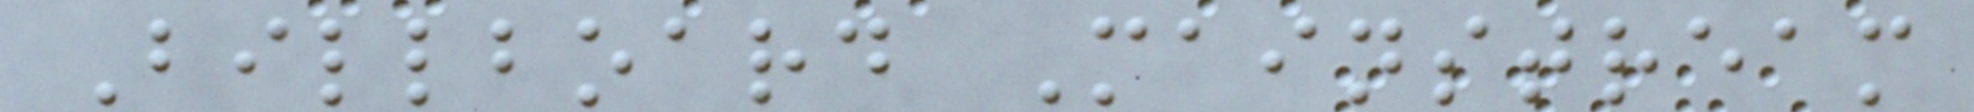Billboard Mainstream
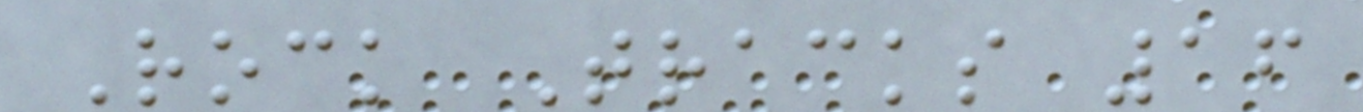Rock Tracks 16
